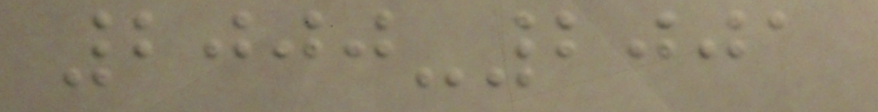2000-2001
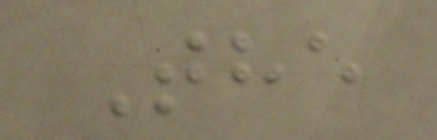The
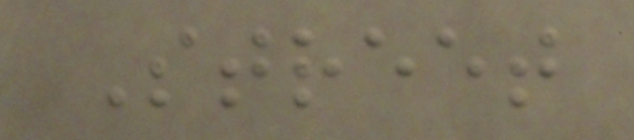Street
